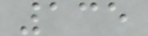135
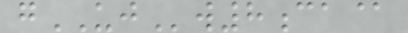gUJw8ca@
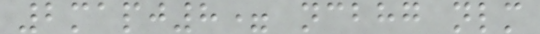2mapj8= ncbhg nlm
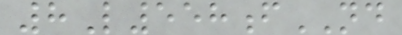8L558fND
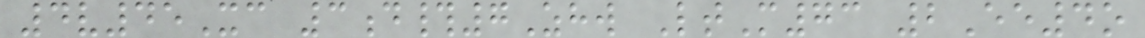4v45Xc 3d#7Zhw LtM73 2Ee4o
